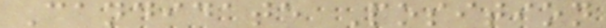Candidate Position
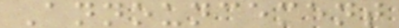Announcement
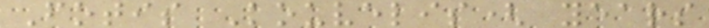Fotis Kouvelis( years
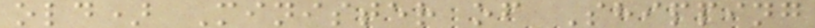old) Minister of Shipping
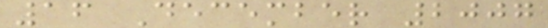16 December 2007
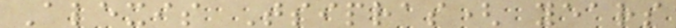Alexis Tsipras( years
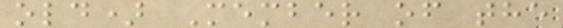old) Member of the
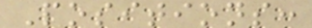Positions:
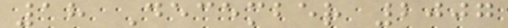18 December 2007
